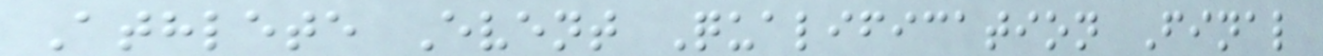Athlete Event Qualification Final
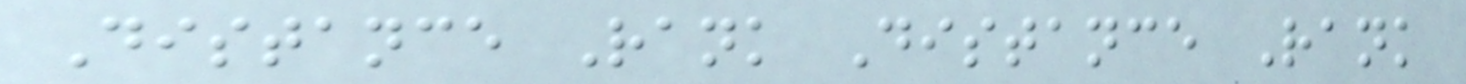Distance Rank Distance Rank
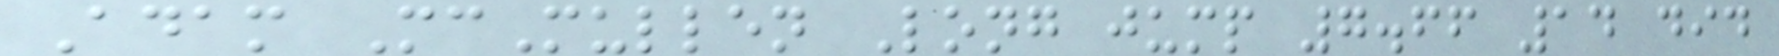Adam McMullen Long jump 7.66 14 did
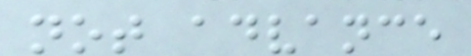not advance
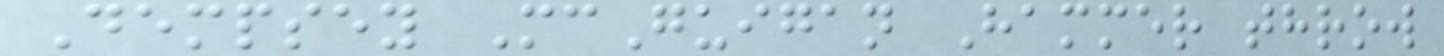Dempsey McGuigan Hammer throw
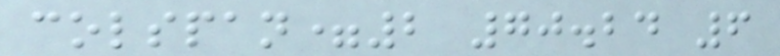colspan=2 70.24 6
